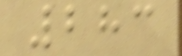283
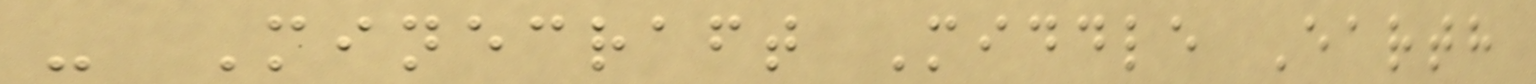- Minecraft Middle Earth
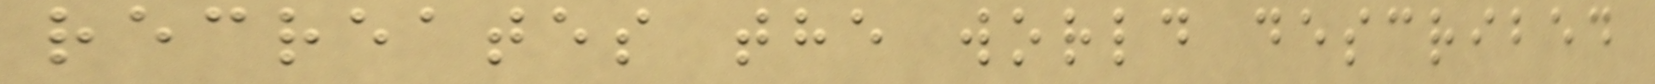recreates the world described
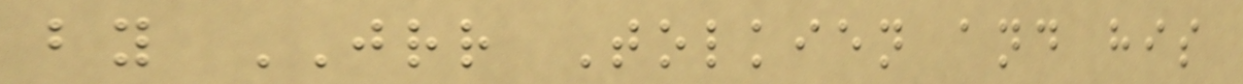by JRR Tolkien and his
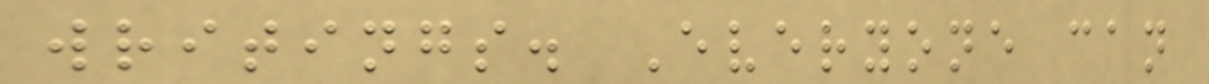writings. Everyone can
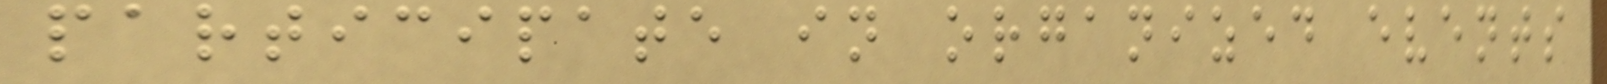participate in organized events
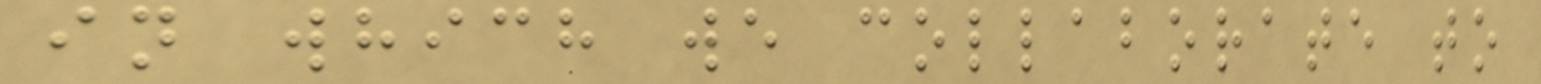in which we collaborate to
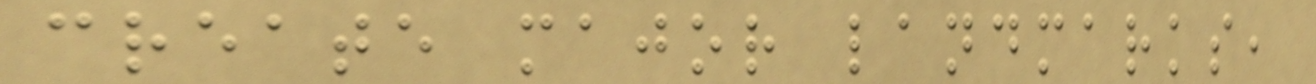create major landmarks,
